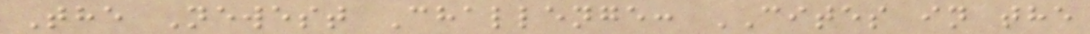The Newest Challenge: CITES in the
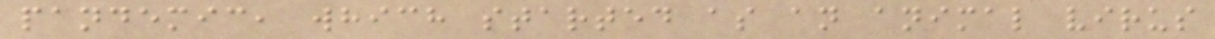pandemic, which started as an animal virus
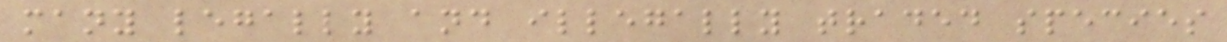many legally and illegally traded species
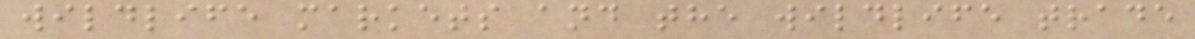wildlife markets and the wildlife trade
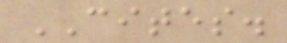CITES.
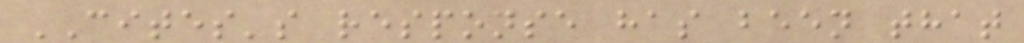CITES's response has been that
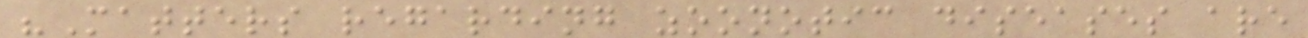"Matters regarding zoonotic diseases are
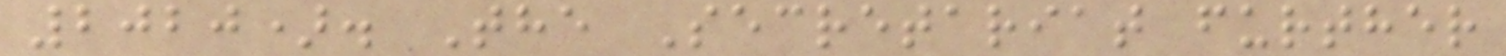2020). The Secretariat further
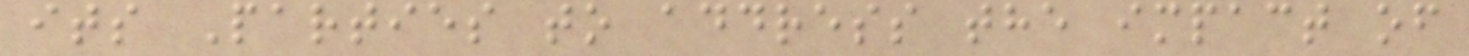its Parties to address the impact of
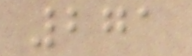271
